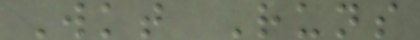Wkt Runs
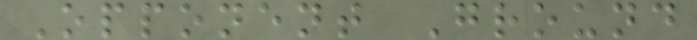Opponent Ground
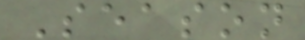Season
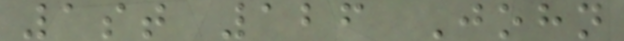1st 126 John
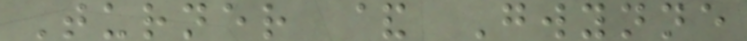Turner & Gwynne
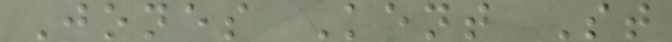Jones Kent St
